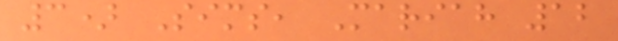3) Sims, Mariah 12
